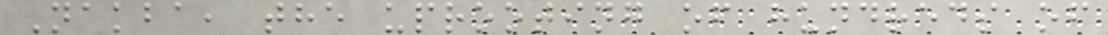Nakba, the uprooting of hundreds of
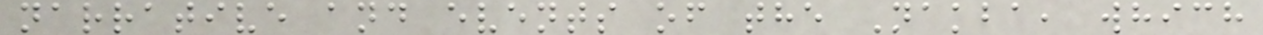narrative and events of the Nakba, which
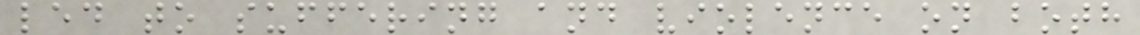led to suffering and violence on both
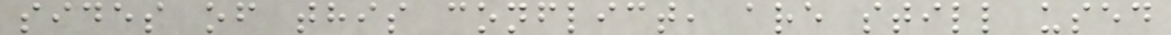sides of this conflict, are still used
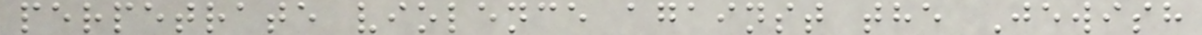perpetrate violence against the Jewish
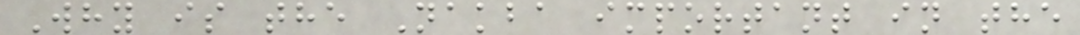Why is the Nakba important in the
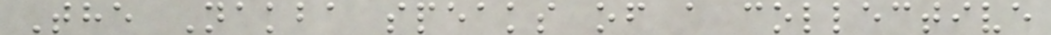The Nakba speaks of a collective
